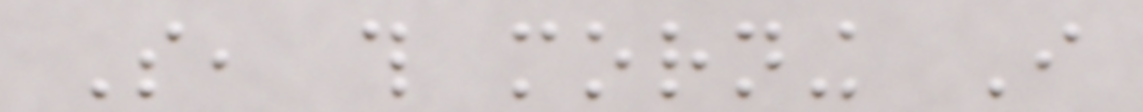So, this morning I
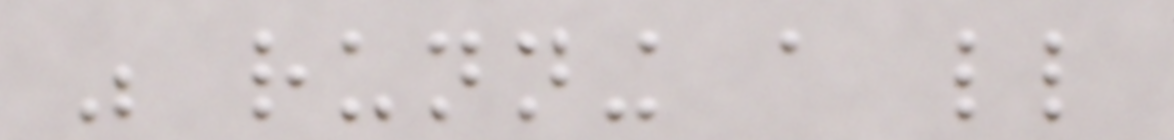was running a little
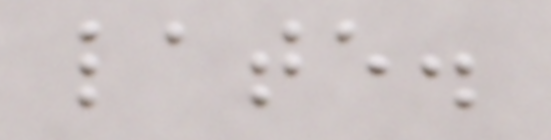late.
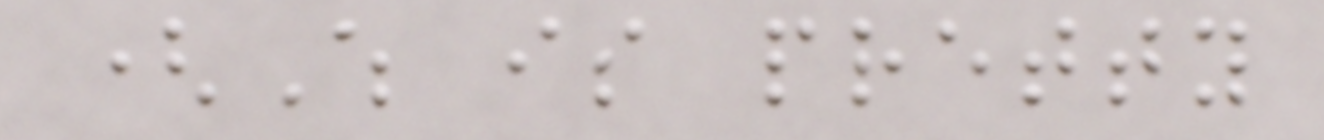(Which is pretty
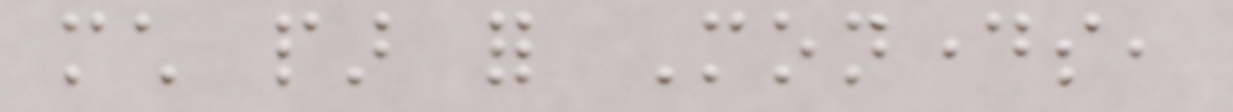much par for Mondays,
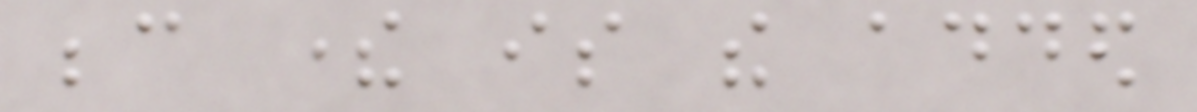because there is the added
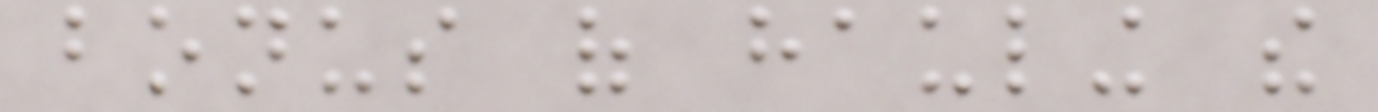bonus of hauling the
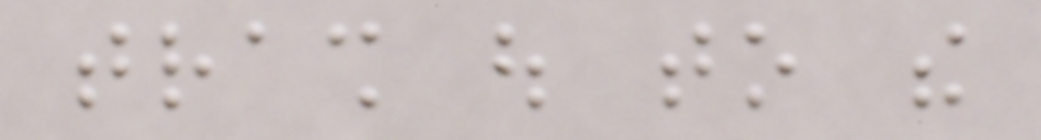trash out to the
